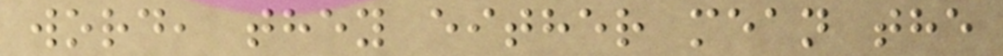word, they either mean the
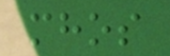mhos
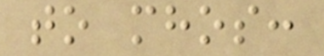to mhos:
